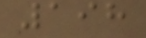198
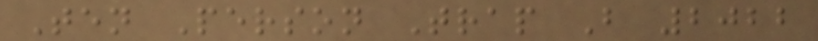Ten Person Trap B 2022
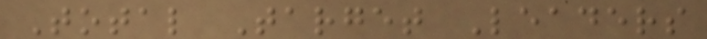Total Target Leaders
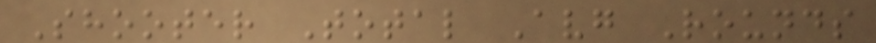Shooter Total Avg Rounds
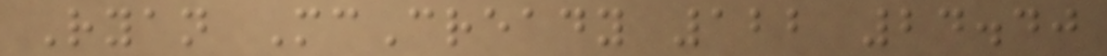Ryan McCready 122 24.40
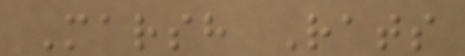Marsh Rats
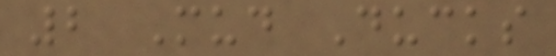2 Mud Ducks
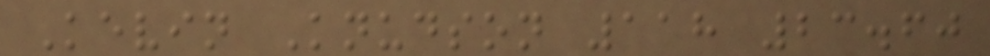Kevin Knudson 118 23.60
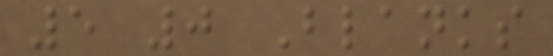5 0 Blanks
